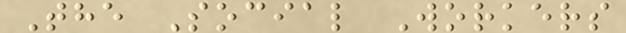The Social Workers
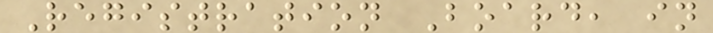Registration Board, in
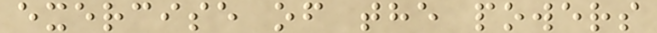exercise of the powers
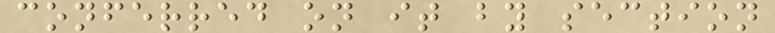conferred on it by section
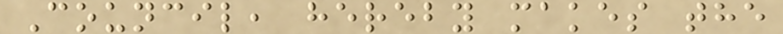Council, hereby makes the
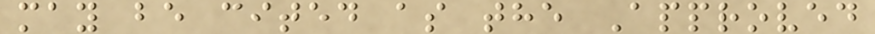may be cited as the Approved
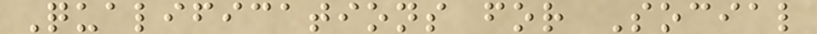Qualifications for Social
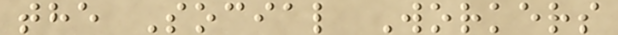the Social Workers
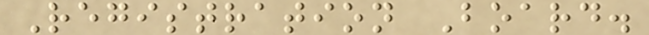Registration Board.
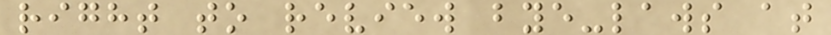right to review bye-laws at
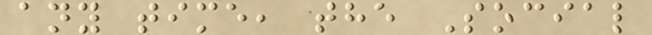any time, the Social
